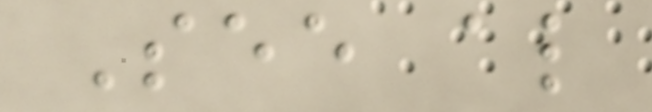See also
